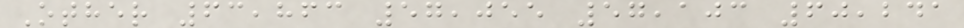Other 63,863 57,055 57,103 60,241
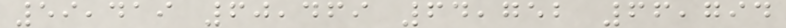59,419 60,469 64,752 66,794
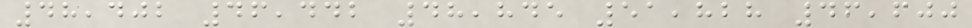48,402 46,442 48,845 51,828 46,600
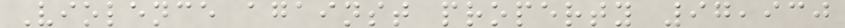Violence against property 97,930
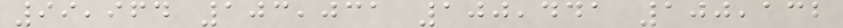99,964 103,031 100,441 100,132
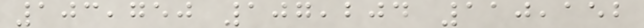103,750 107,204 110,152
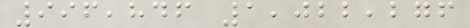996,846 1,022,276
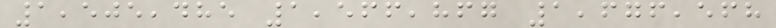1,505,485 1,566,867 1,676,568
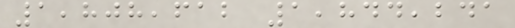1,808,612 1,844,241
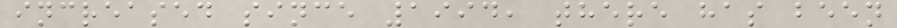increased since 1994, there has been
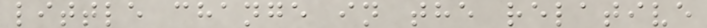little change in the relative
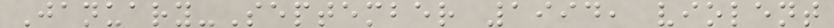January-September 1994, violent
